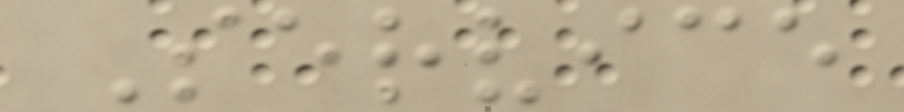Service
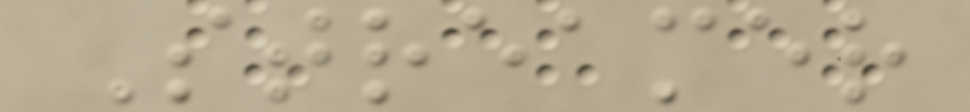Streamer
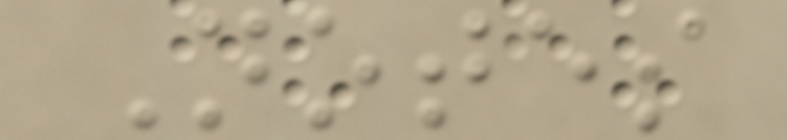Notes
